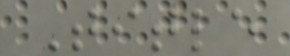Title
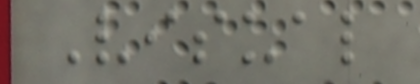Visual
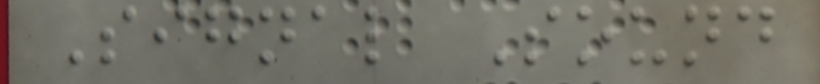Signal Sound
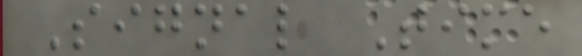Signal Time
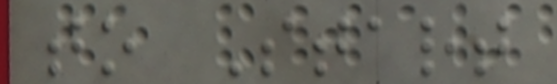to Start
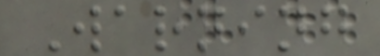Warning
